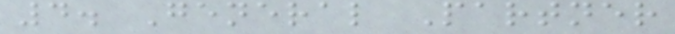4. General Partner
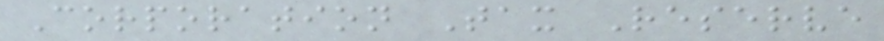Corporation Tax Reserve
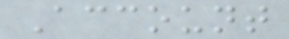Account
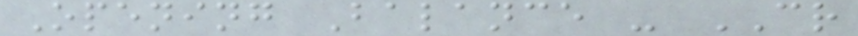Opening Balance - CR
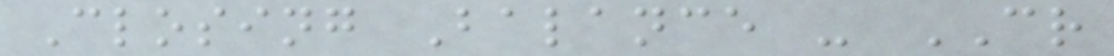Closing Balance - CR
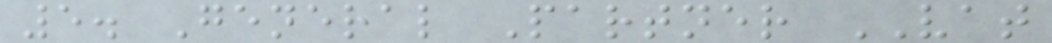5. General Partner VAT
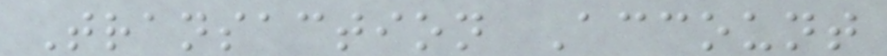Transaction Account
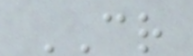CR
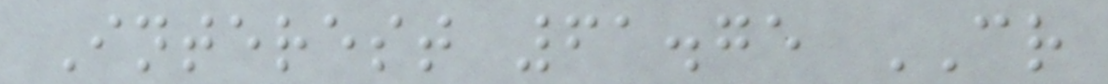Interest 61.75 CR
